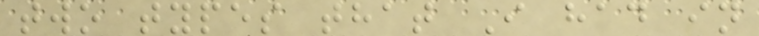two types that I had in
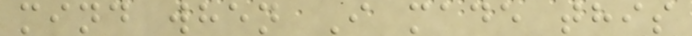mind when I made this
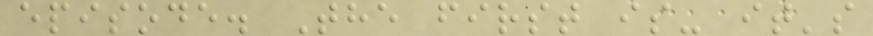episode. The first is- it's
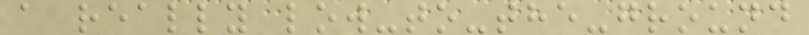a really low-to-the-ground
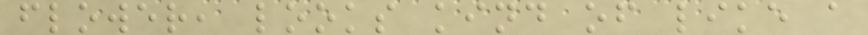flower, looks kind of like a
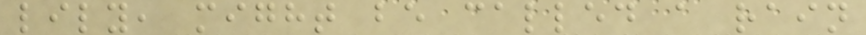lily, might be called a rain
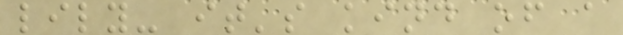lily- it's kind of a
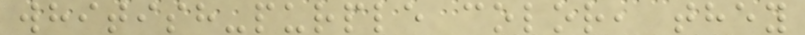whitish-purple color, they
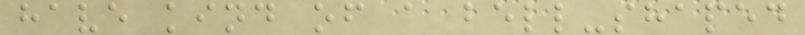have kind of a bell-shaped
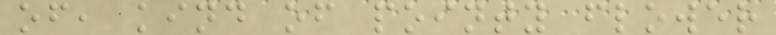of, kind of pointy flower
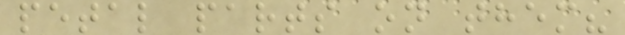petal parts on them?
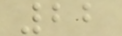22
